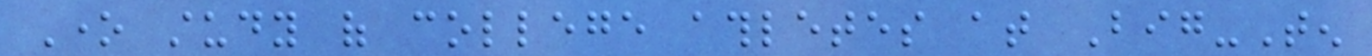One study of college athletes at Big-Ten
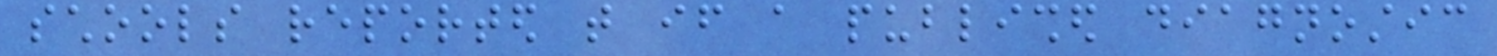schools reported that if a published diagnostic
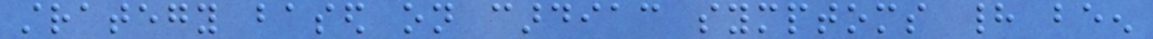strategy based on cardiac symptoms had been
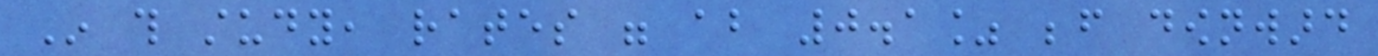In this study, rates were about 0.1% before downward
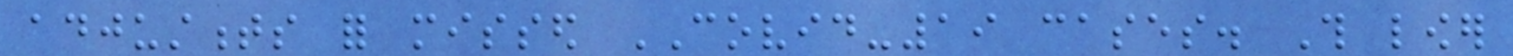adjustments for missed COVID-19 cases. This lower
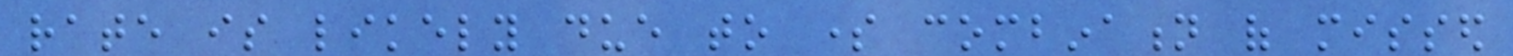rate is likely due to some combination of missed
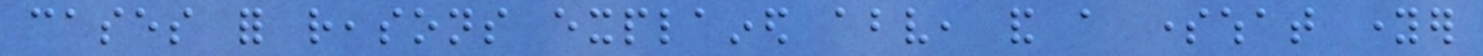cases for reasons explained above, and a somewhat younger
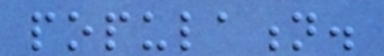population.
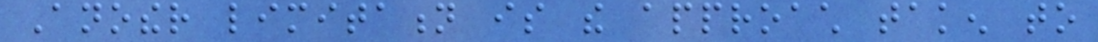Another limitation is the approach taken to
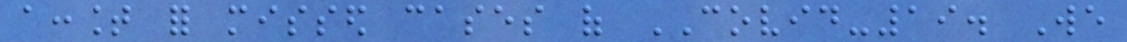account for missed cases of COVID-19. We
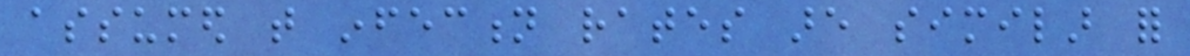assumed that infection rates are similar for
